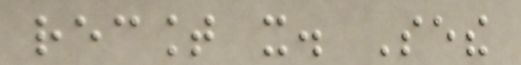recount it. Sethe
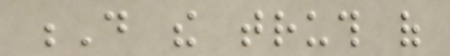D the truth of
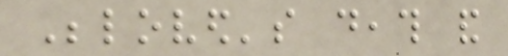Beloved's death and
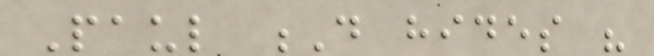Paul D hides his
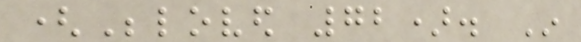(Beloved 72). In
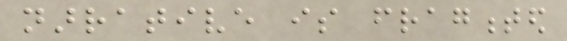narrative is fragmented
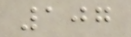107
